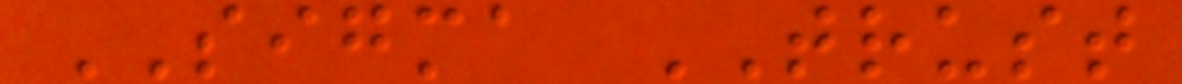SIGMA TRUST
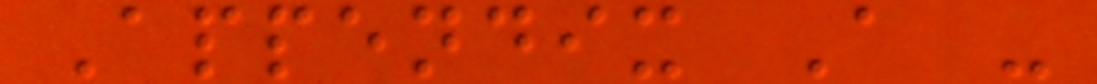Appendix A -
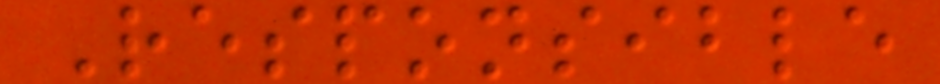Responsible
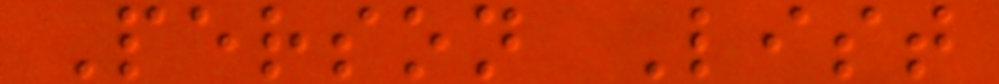Person List
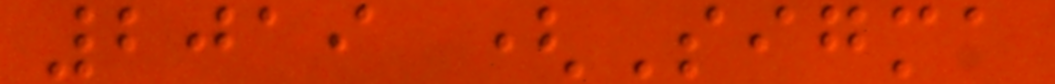2019 (Sigma
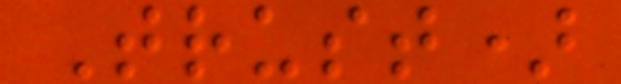Trust)
